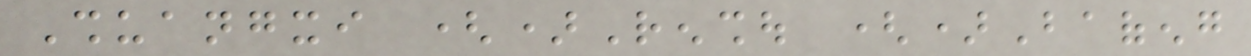Shuangxi ()Renshou ()Baofeng
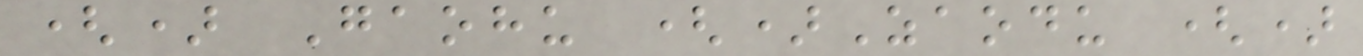() Gaohu ()Zaodu ()
